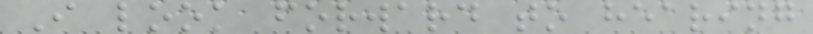I look forward to hearing
